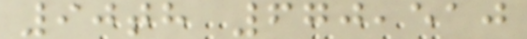90th 670,510
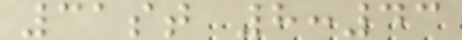31st 8:43
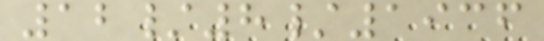12/8/1936
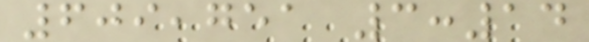609,751 3:14
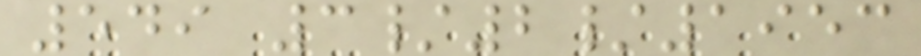549 3/2/1953
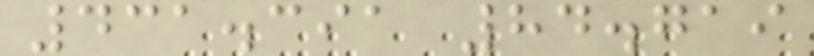431.391 84.719
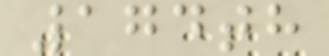174th
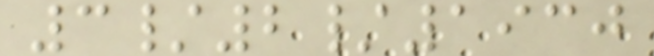3/2/1930
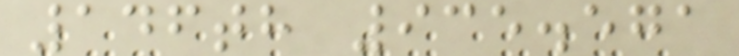146th 935.571
